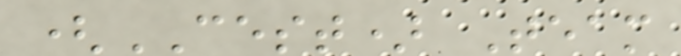(CEST) Team
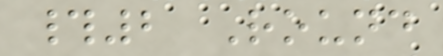#2 Round
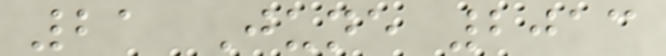21 June 2013
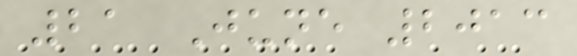21 June 2013
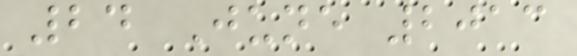24 June 2013
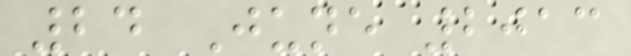24 June 2013
